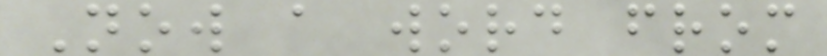Now a word from
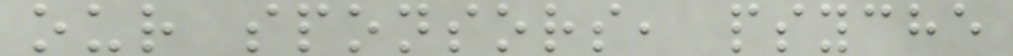our sponsors, psyche
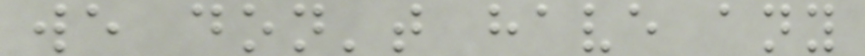we don't have any
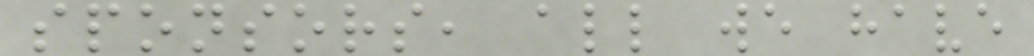sponsors, all we have
